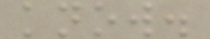know.
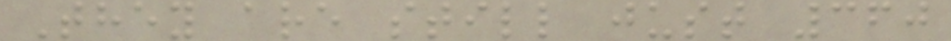They are still just 360
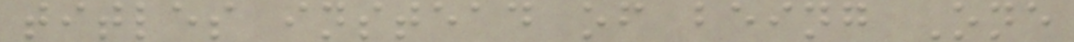titles instead of being One
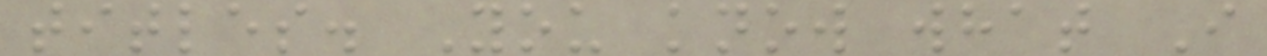titles. You know what I
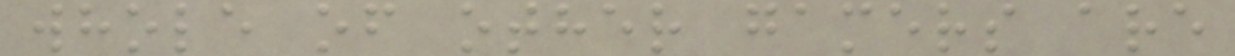whole of other gamers are
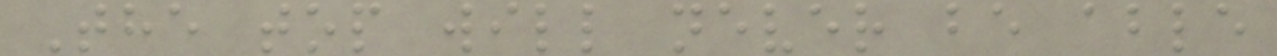The top will never be able
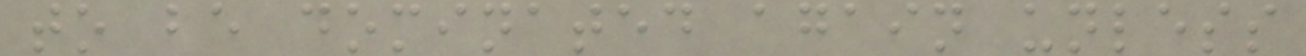to be dominated again unless
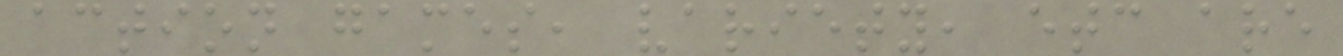action games, variety, etc are
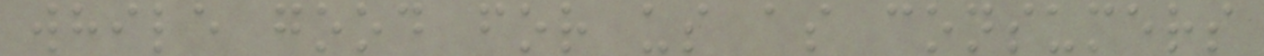while good for us as consumers
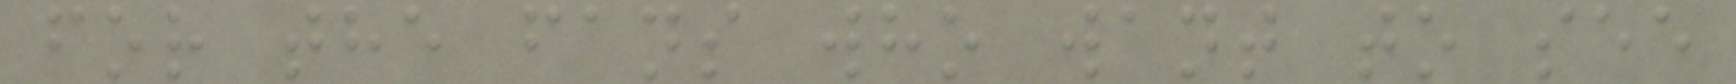for the fans who want to see
